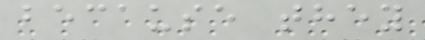because they
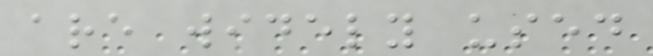are widely used
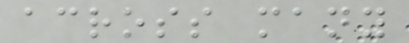across many
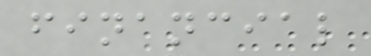financial
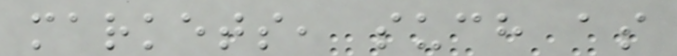markets, such as
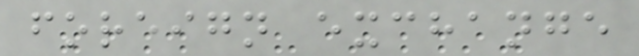foreign exchange
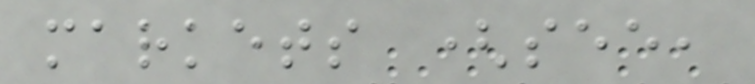markets (see,
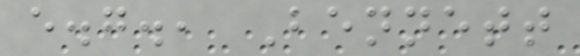e.g., Bennett
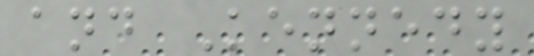and Kennedy
